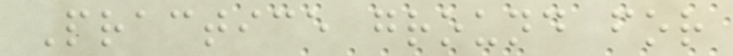Practice ground for
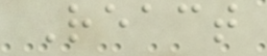React
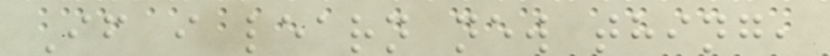If i learn new thing,
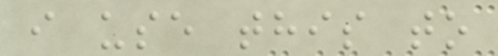i use this to
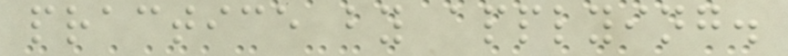practice by applying.
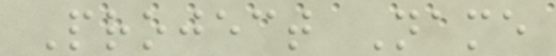Project Name
